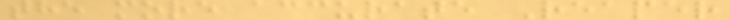the more accurate Reaper
